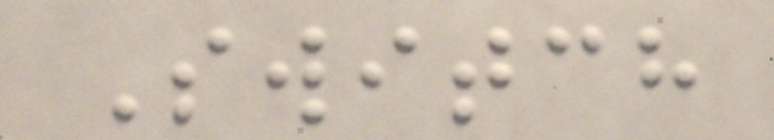Switch
